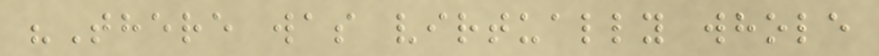"There was virtually whole
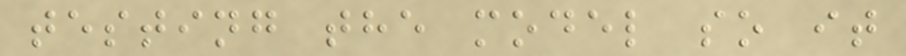testing the model so it
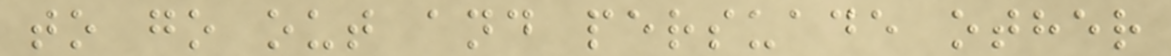to go out and persuade other
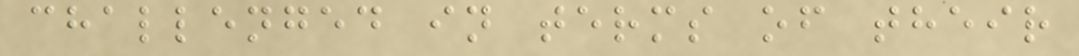challenged in terms of their
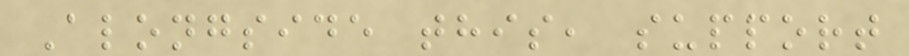Alongside this, support
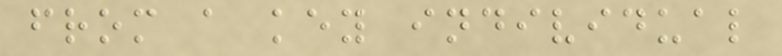from a key individual
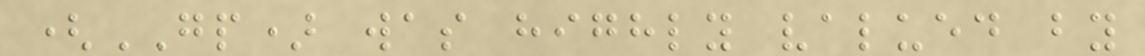(GP) was highly valued by
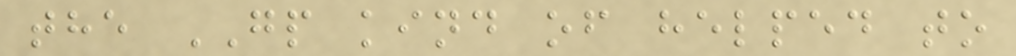the GP kind of helped to
